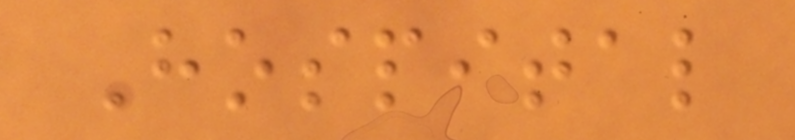Hospital
